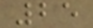25
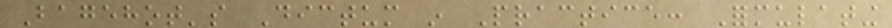Bagehot's Dictum in Practice: Formulating
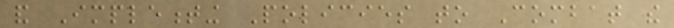and Implementing Policies to Combat the
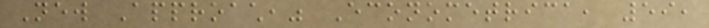New Approach," Econometrica, 59,
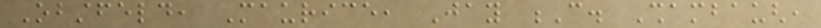Obstfeld, Maurice, Jay C. Shambaugh,
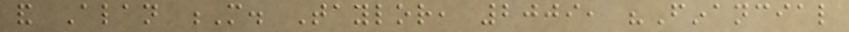and Alan M. Taylor, 2009, "Financial
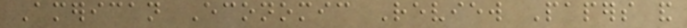American Economic Review Papers and
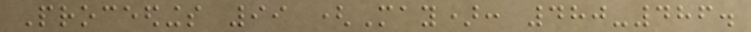Proceedings 99 (May): 480-486.
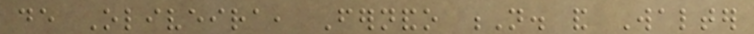de Oliveira, Fernando N. and Walter
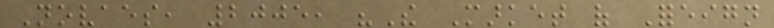Novaes, 2005, "The Market of Foreign
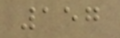157
